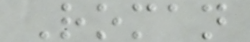Roman
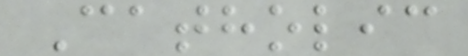Catholic
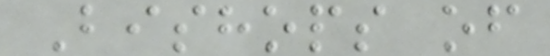Bishops of
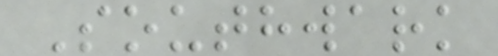Southwark
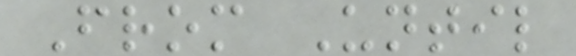From Until
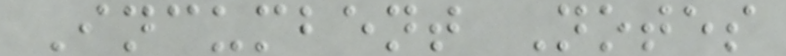Incumbent Notes
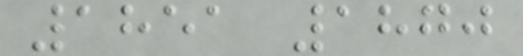1851 1870
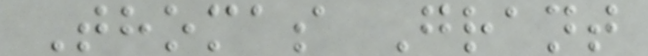Thomas Grant
